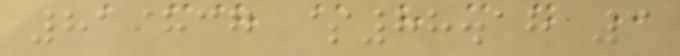819837 $88.18 3
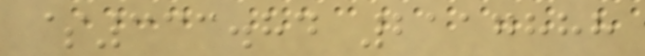$333.84 2117888
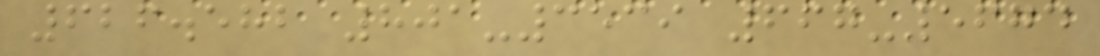626.582 801-3539 667-5674
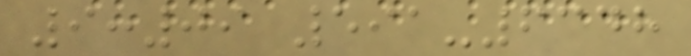9:09 591-6348
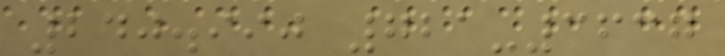240.990 721-3637
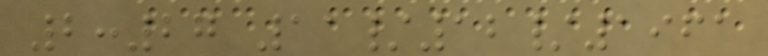2:27 11/12/1961
